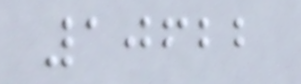10622
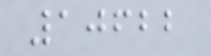10622
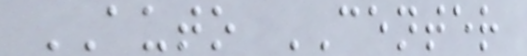AUTO CENTER
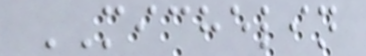MICHELIN
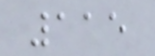115
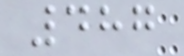487
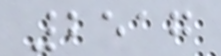2517
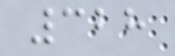328
